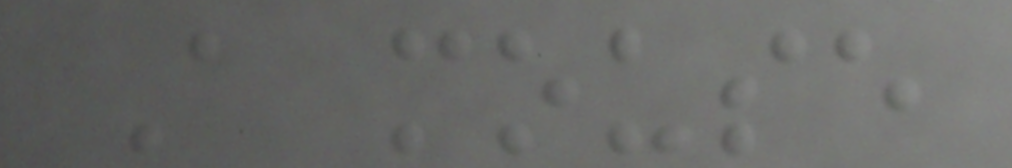A mouse
